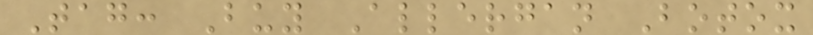Tag: Buy Allergan Botox
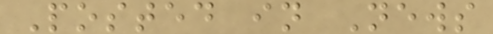Posted in News
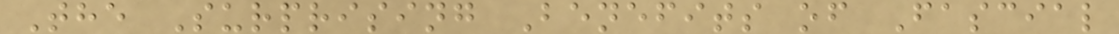The Surprising Benefits of Fascial
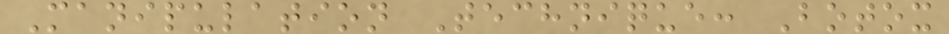Manipulation Technique: Botox
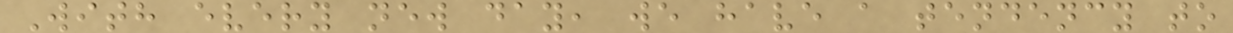With every new day, we have a tendency to
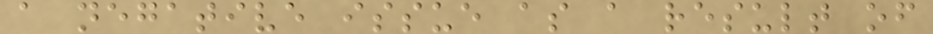a negative issue as a result of
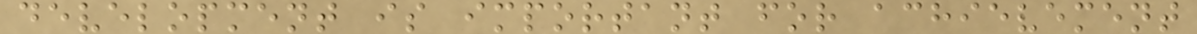development is important for achievement
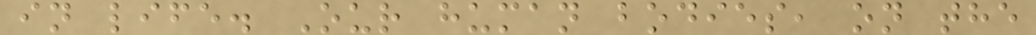in life. Our human bodies, on the
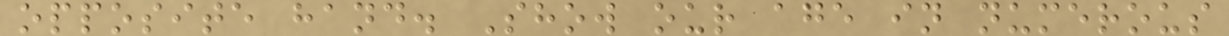opposite hand. Show our age in numerous
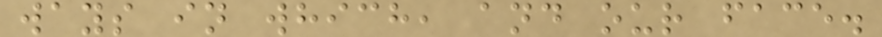ways in which, and our face.
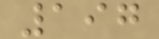197
